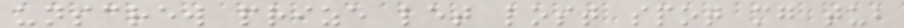unscrew prize let lost spot mg tub
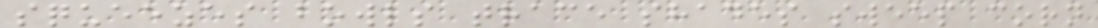squeezes bowls trace shades sweep corn
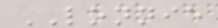LONNIE
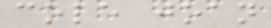cole joan
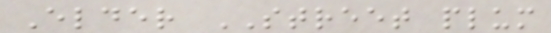Elder STREET plum
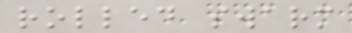rolled swarm
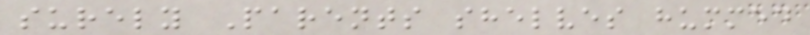surely Parents shelves hummed
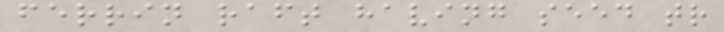ferrin raft having seed tr
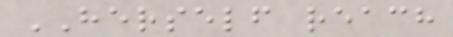HERSELF reach
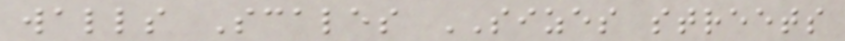walls Scales SIZES streets
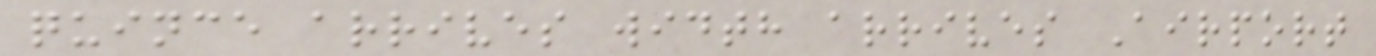quince arrives width arrives Airport
